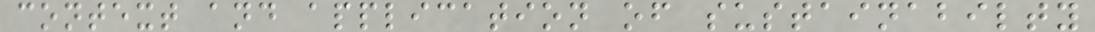context and application of sustainabilty
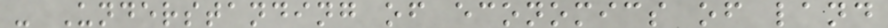- Understanding of economics of land
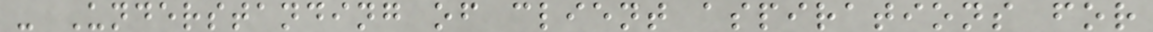- Understanding of client aspirations for
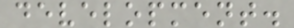development.
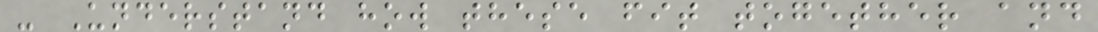- Understand how these fit together and
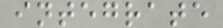integrate
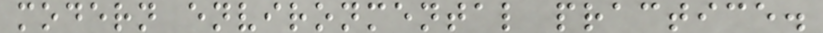modern environmental practice.
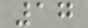17
